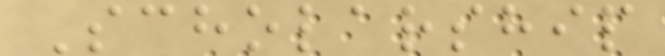Scholarship
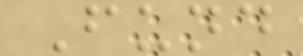Fund
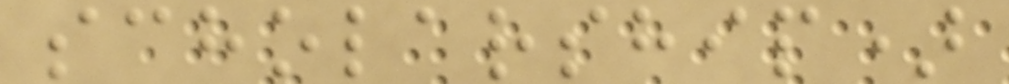scholarship)
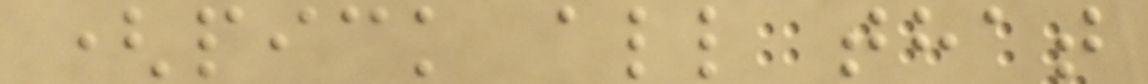(pick all that
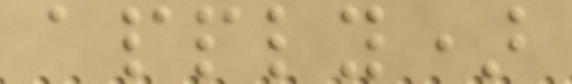apply)
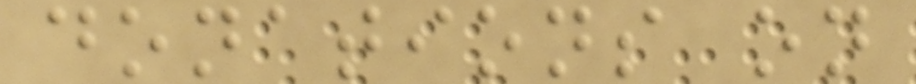donations on
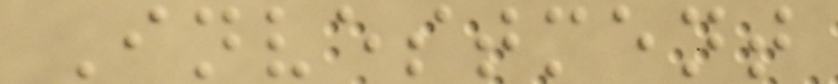Investment
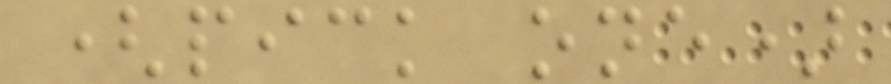(pick one)
